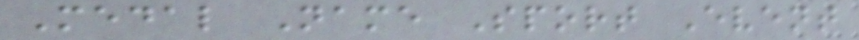Medal Name Sport Event
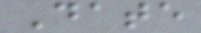Date
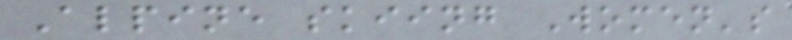Alpine skiing Women's
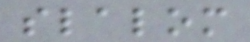slalom
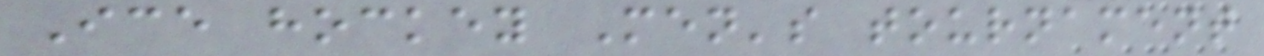Ice hockey Men's tournament
